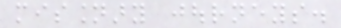missionary journeys.
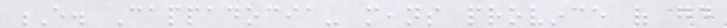E. Cappadocia- means province of good
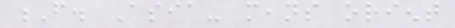F. Asia- means orient
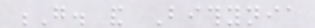G. and Bithynia
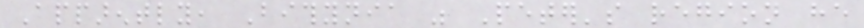Apparently, Bithynia was Peter's region he
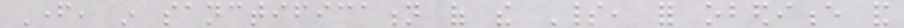Father, in sanctification of the Spirit, for obedience and
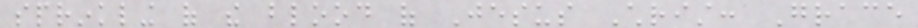sprinkling of the blood of Jesus Christ: Grace
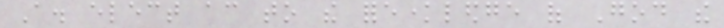A. elect according to the foreknowledge of God the
